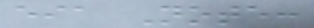eia Note:
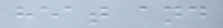heat and
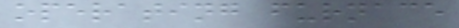operating furnace
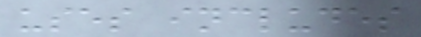uses includes
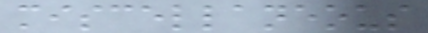miscellaneous
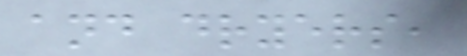and dryers,
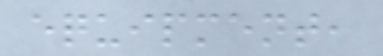equipment,
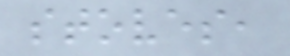stoves,
